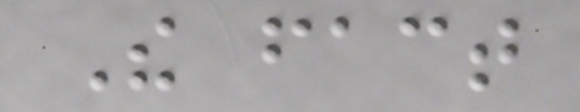The fact
